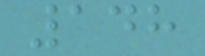148
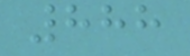888
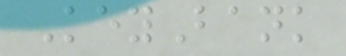KeyBank
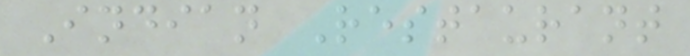Indian Restaurant
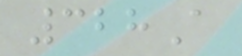328A
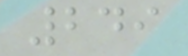249
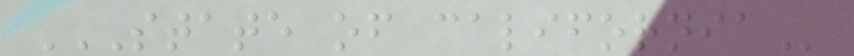STATE OF CALIFORNIA
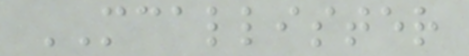MCALLISTER
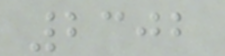2302
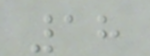18
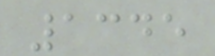1345
